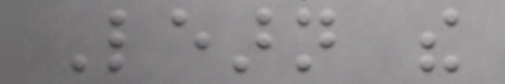Learn the
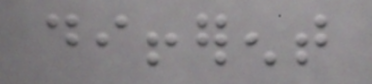different
